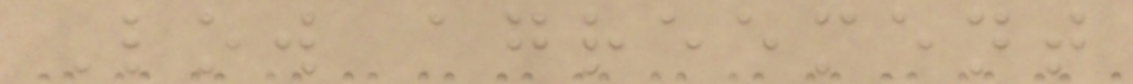Low agreement
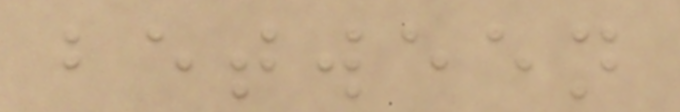between
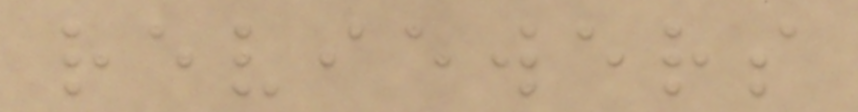reviewers
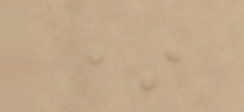*
